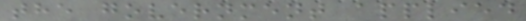the government applied
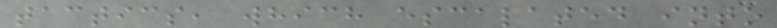tactics, which escalated into
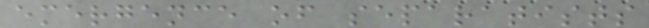emergence of separatists
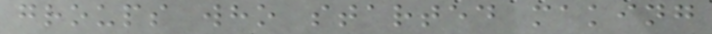groups who started making
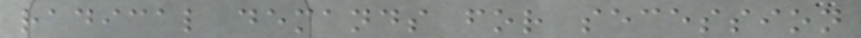radical demands for secession
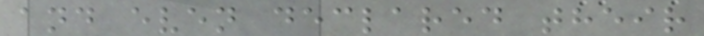and even declared their
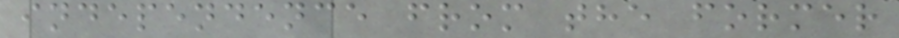independence from the former
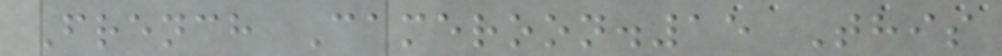French Cameroon.15 This
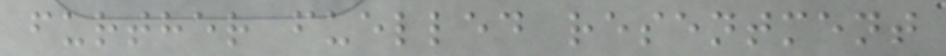further fuelled resentment
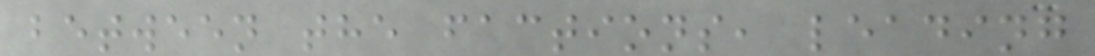between the factions, leading
